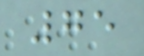75
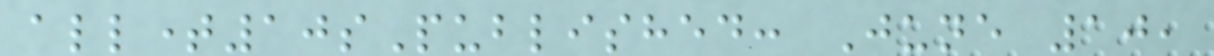alltime10sPublished: June 10,
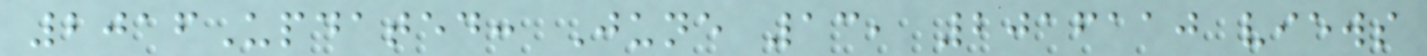2016Updated: June 13, 2016110 views
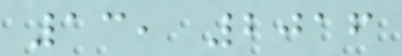13, 2016
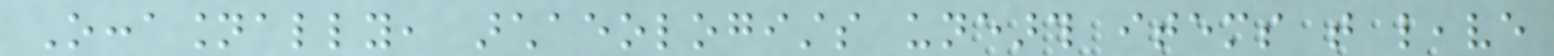Occasionally, archaeologists unearth items that leave
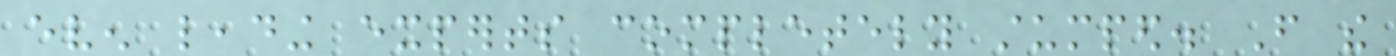even leading experts completely stumped. From the
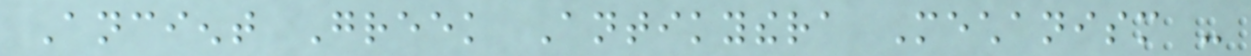Ancient Greek Antikythera Mechanism -
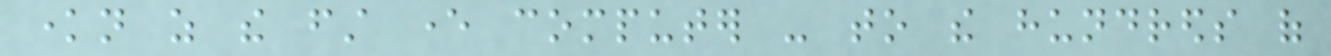known as the first ever computer - to the hundreds of
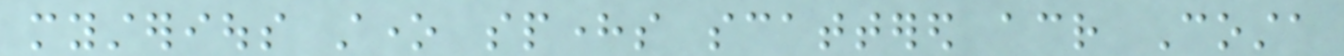mysterious stone spheres scattered across Costa
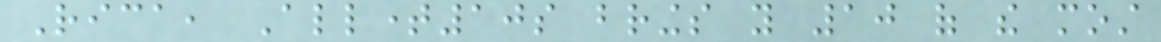Rica, Alltime10s brings you 10 of the most
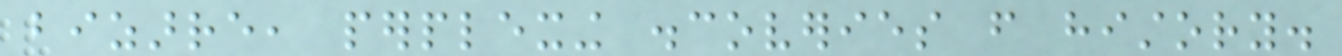bizarre, perplexing discoveries from history.
